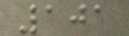101
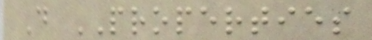D PROPERTIES
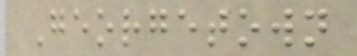Georgetown
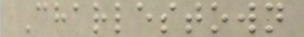Charlestown
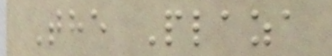The Plaza
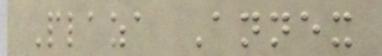Plaza Annex
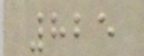825
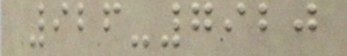926-7920
